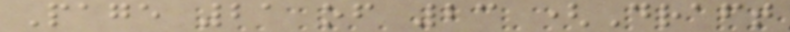Page 21 of 23 (Draft
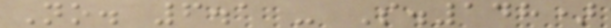No. 6.1 - S.148)
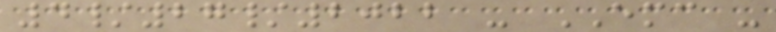4/27/2022 - EMC -
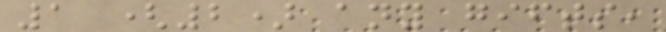1 (2) any gifts,
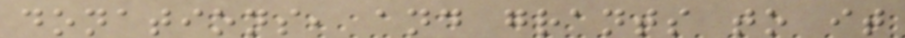donations, and grants to it
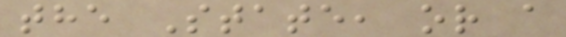the State, or a
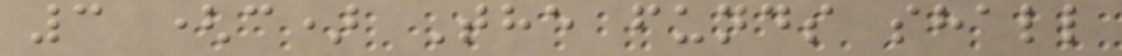3 (c) The funds shall
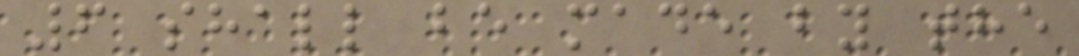6 shall be made by the
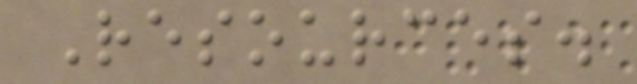Resources.
